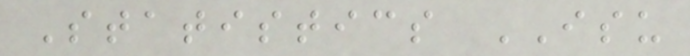Statistics ISU
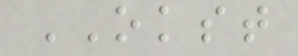OKST
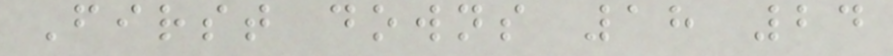First downs 18 24
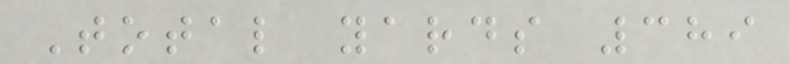Total yards 389
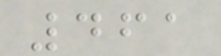461
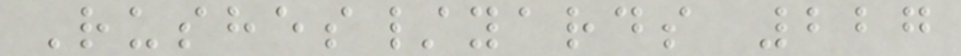Rushes/yards 227
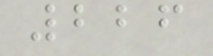226
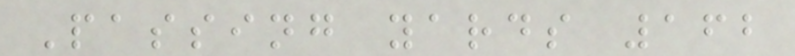Passing yards 162
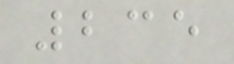235
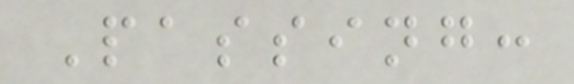Passing:
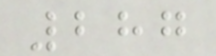287
